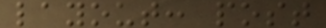layout: post
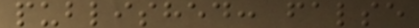published: false
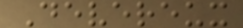Devereux
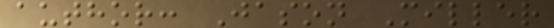author: Jason Miller
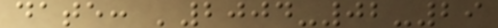date: '2004-02-29
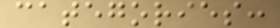categories:
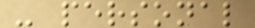- personal
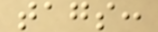tags:
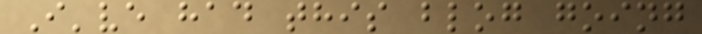I've had this blog going
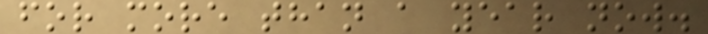for more than a year now.
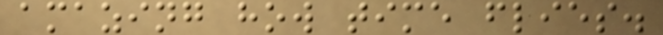amazing how time flies.
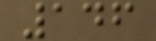146
